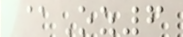@Oz6
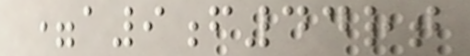=a9f44rt
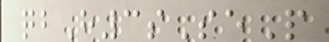qbH3sSeP
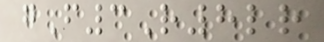gF3R8lr
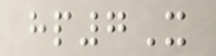hp7X
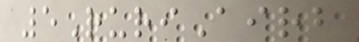5RuriAirb
